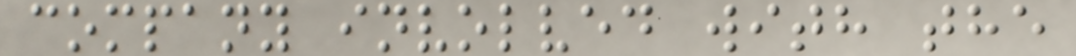company involved with the
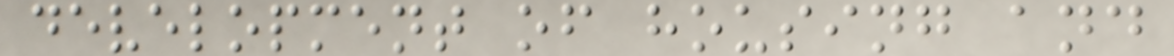development of housing and
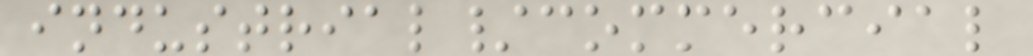industrial/commercial
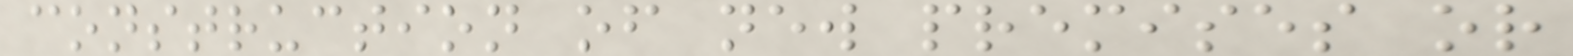construction of new premises or
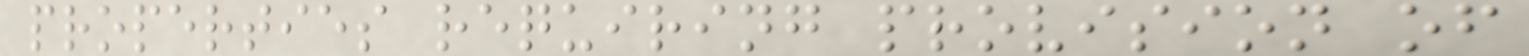properties requiring provision of
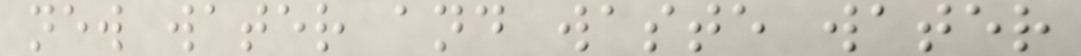new water and waste water
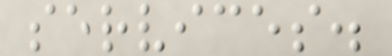services.
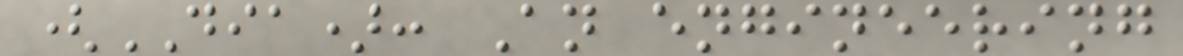(DIA): An engineering
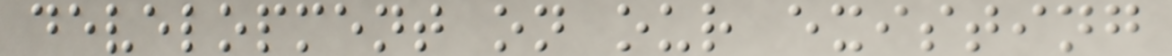development on our existing
